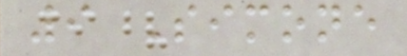9 Simone
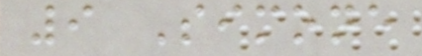9 Simone
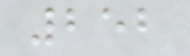252
